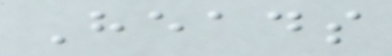Heads
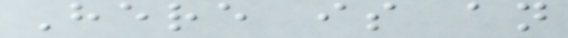Here is an
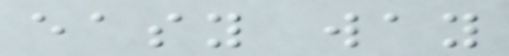easy way
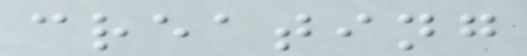creating
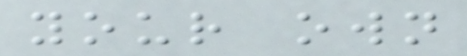your own
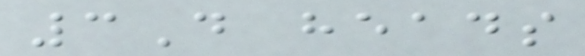3D heads
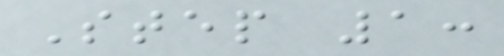Step 1:
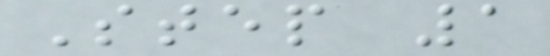Step 1
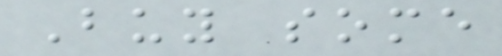Buy some
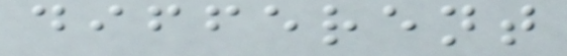different
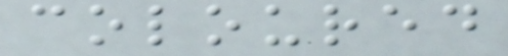coloured
